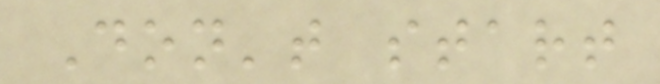Don't start
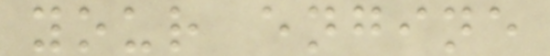your engine
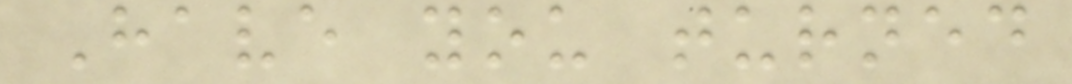Have you turned
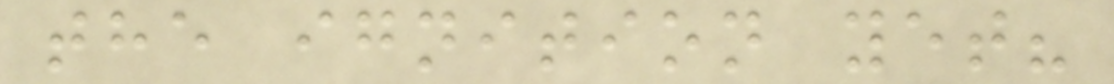the ignition yet?
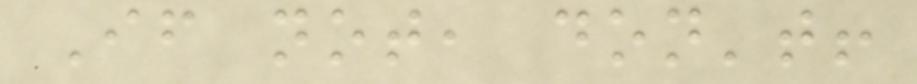If not, don't!
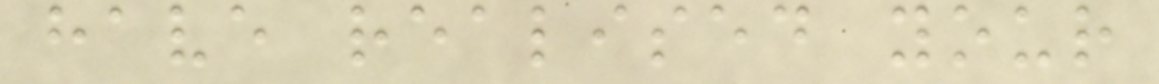have realised your
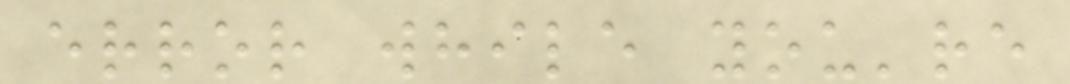error while you're
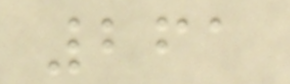261
